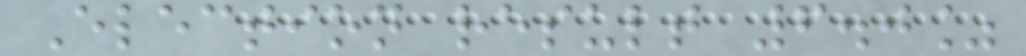Election result 6.0%
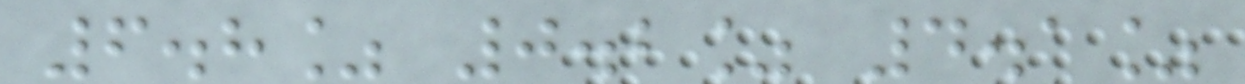6.8% 0.2% 4.1%
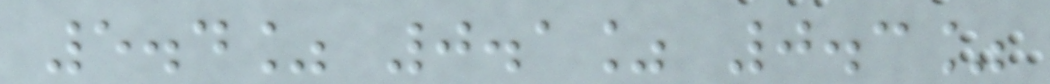5.4% 0.1% 0.3%
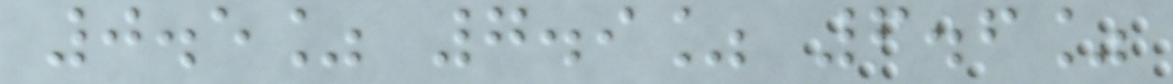0.5% 7.9% 6.6%
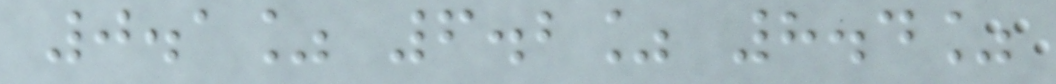0.1% 6.2% 8.4%
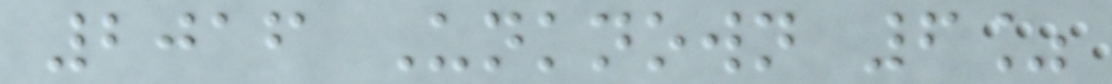2016 Unknown 6%
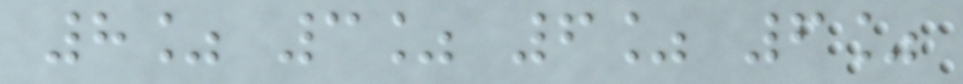8% 3% 6% 6%
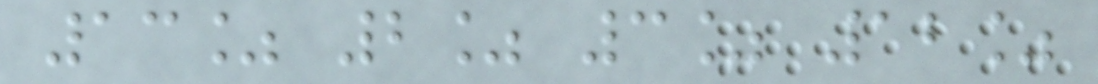13% 2% 3% 12%
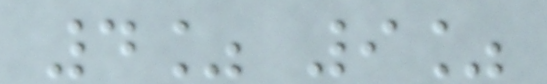4% 9%
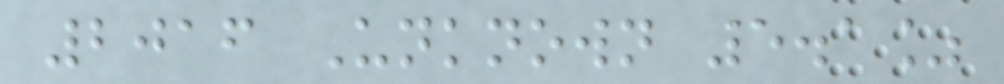2016 Unknown 5.1%
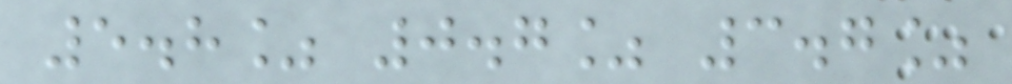5.8% 0.7% 3.7%
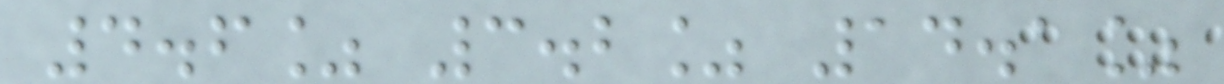4.6% 3.2% 14.1%
